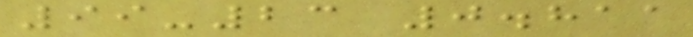99-23 0.811
